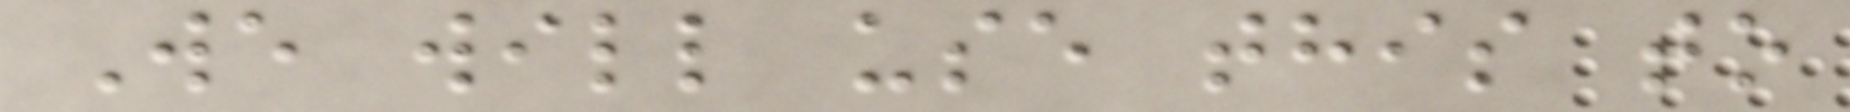We will use this to
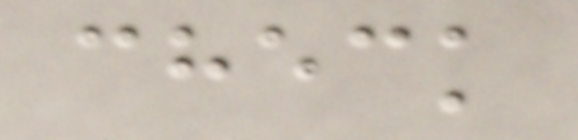check
